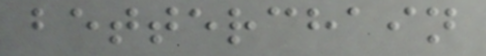betterchain
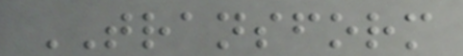TRANSFORM
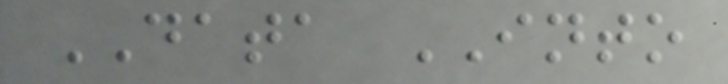DATA INTO
